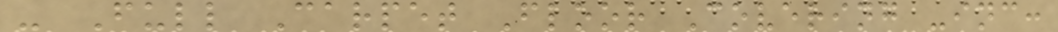- Full Carpet Floor Covering -inc:
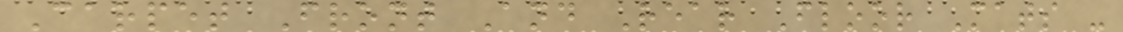Carpet Front And Rear Floor Mats -
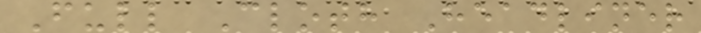Full Cloth Headliner
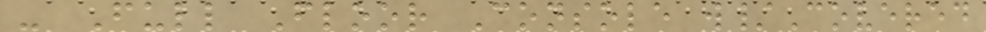- Full Floor Console w/Covered
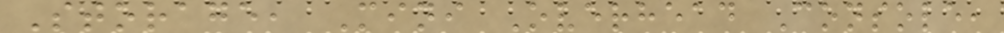Storage, Mini Overhead Console,
